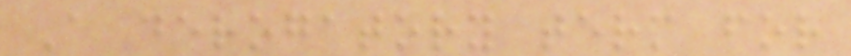A derogatory term for
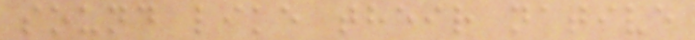sound like their native
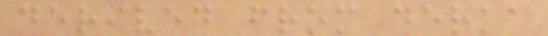derived from derka
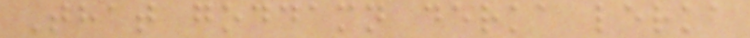That goddamn derka lerka
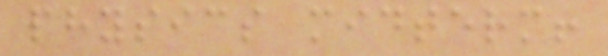physics midterm!
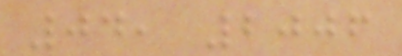04, 2006
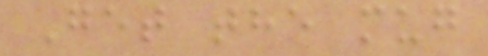Get the mug
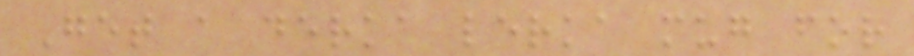Get a derka lerka mug for
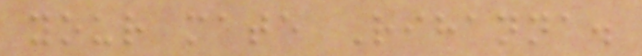your mate Rihanna.
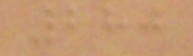280
